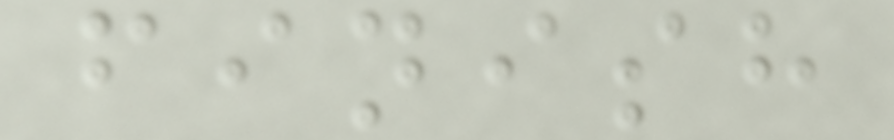finish
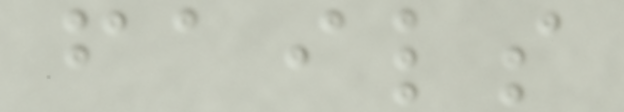fails
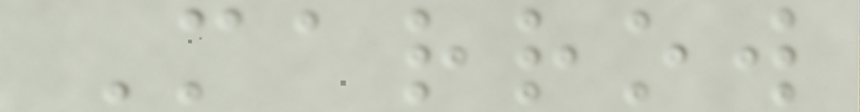Marrow
